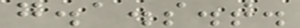g.a.s.t.
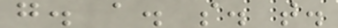g. a. s. t.
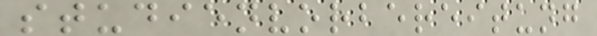studienvorbereitung
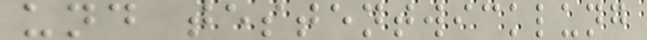und testentwicklung
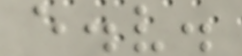e.v.
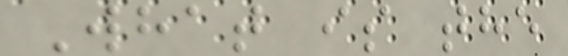What is the
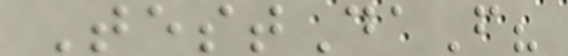TestDaF?
